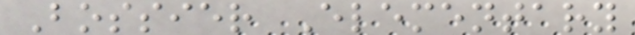Bossier Elementary
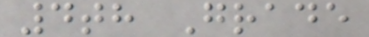4th Grade
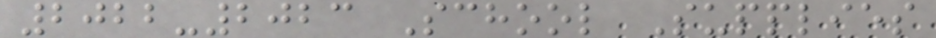2022-2023 School Supplies
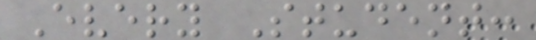Every Student:
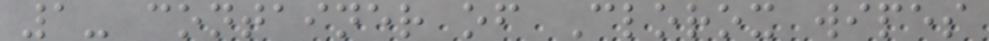1- container of Clorox wipes
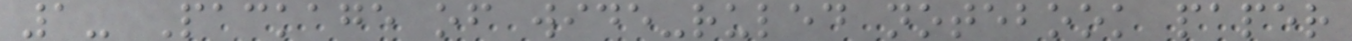1- Package of wide-ruled notebook paper
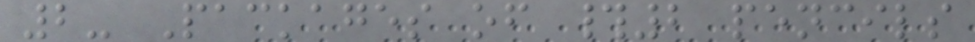2- Packages of #2 pencils
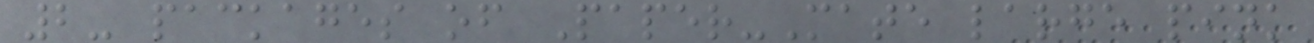2- packages of Paper-Mate large pink
